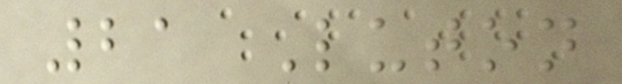21 Luton
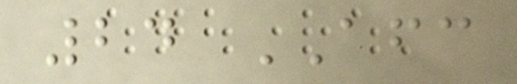24 AFC
